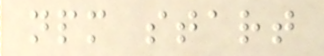npm start
